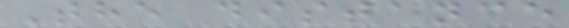The distance
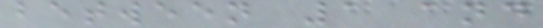between 1 and
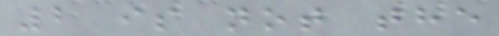2 is not the
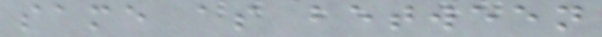same as between
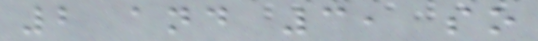2 and 3, so
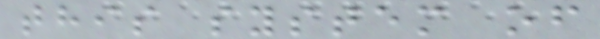this system of
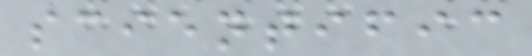scientific
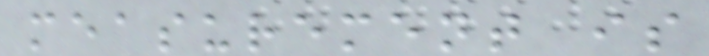measurement is
